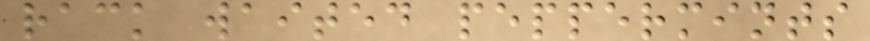rack waited peppermints
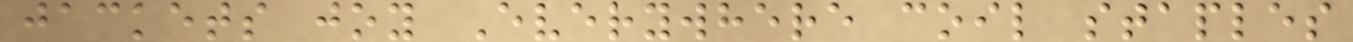jackets joy Everywhere coil staples
